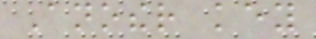Another key
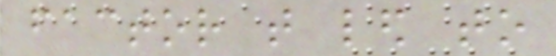factor that led to
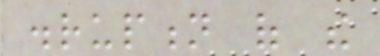disruption of the
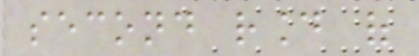second round of
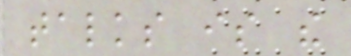talks is the
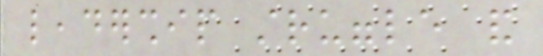leadership struggle and
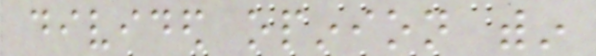divided opinion within
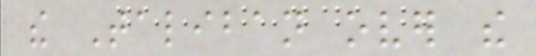the Taliban over the
